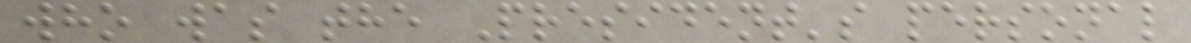who was the President's personal
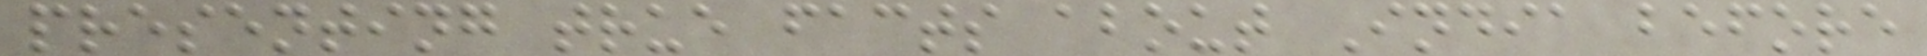presenting true facts about India before
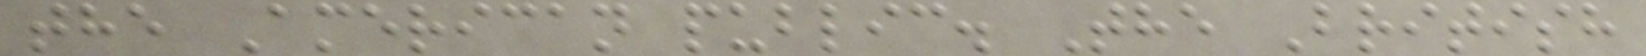the American public. The British
